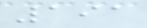191
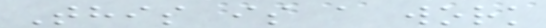This is a work
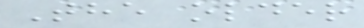The older
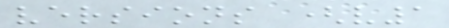versions (v1
